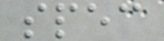spec
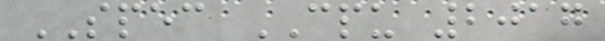SPEC CPU 2017
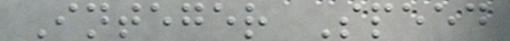Integer Speed
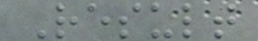Result
